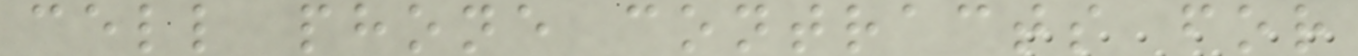cell phone contracts for
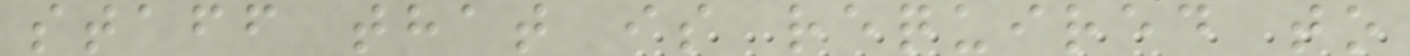staff that is required to
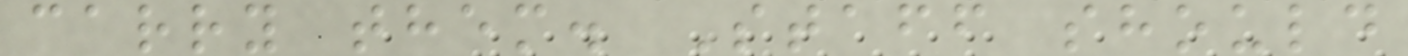carry them. Staff should
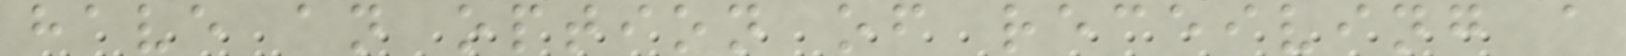have an option of receiving a
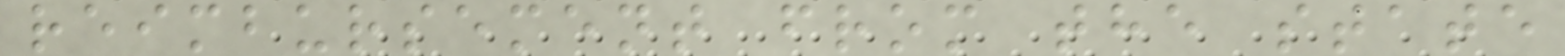reimbursement from the state
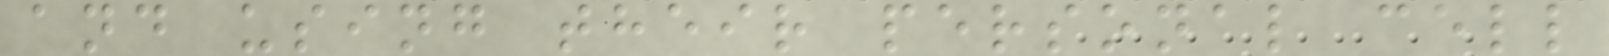and using their personal cell
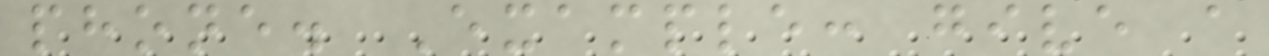phone. Example: give a
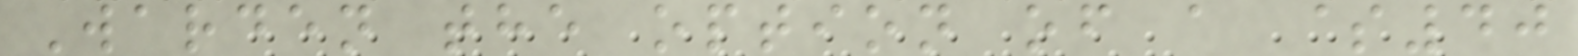Warden the option of a $40
